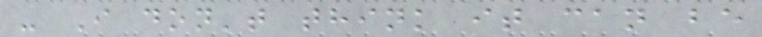- I don't think it can be
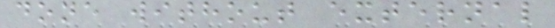done without external
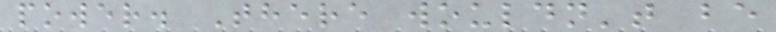power. There wouldn't be
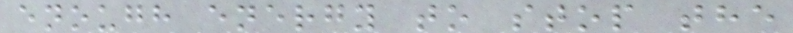enough energy to stop the
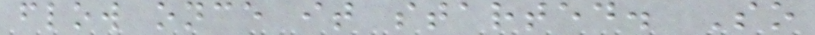flow once it started. So
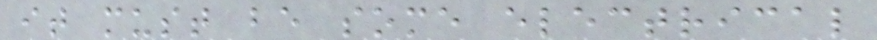it must be some electrical
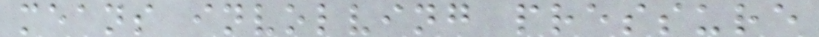means involving pressure
